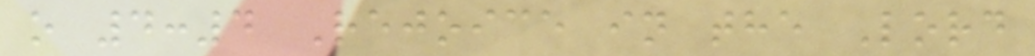o 4:4 Rejoice in the Lord
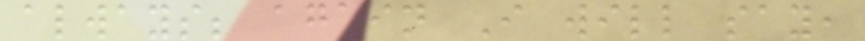always; again I will say,
